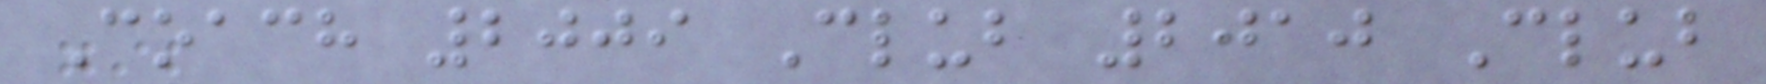Coach 2009 Club 2010 Club
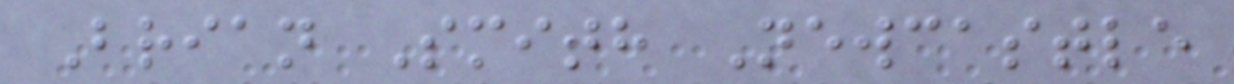Brian Smith Newcastle
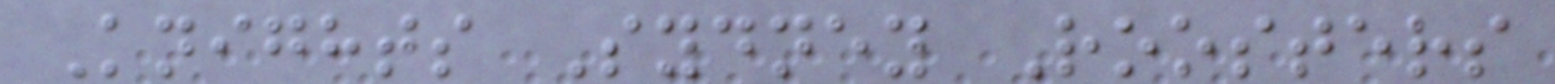Knights Sydney Roosters
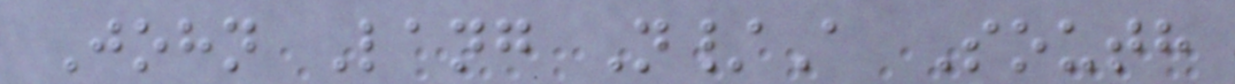John Lang N/A South
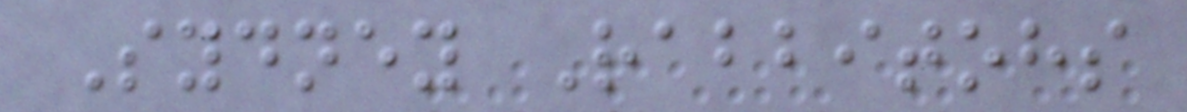Sydney Rabbitohs
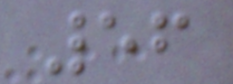56
